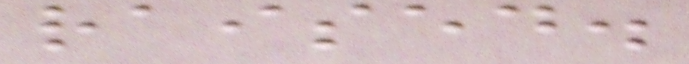raised.
